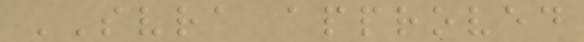SVRA approved
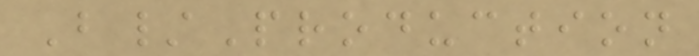B/Production
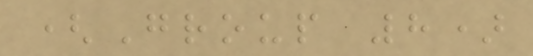(Group 8)
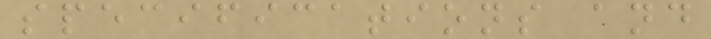specifications and
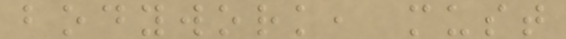bodywork, must
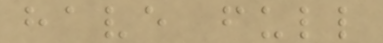have full
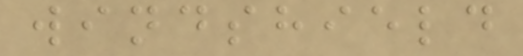windshield
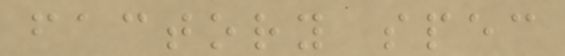factory spec
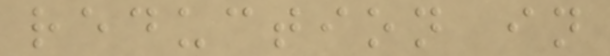reduction in
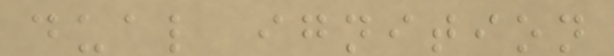dual ignition
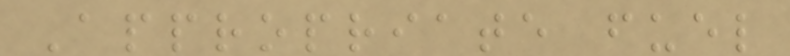Appropriate fuel
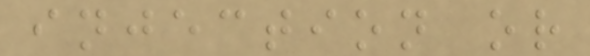injection or
